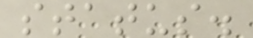status.
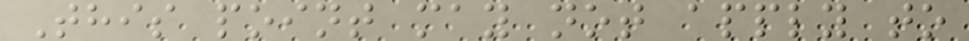This point may not apply to
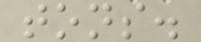tons.
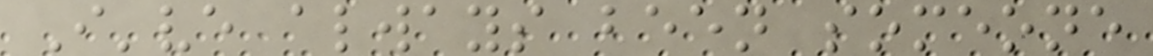I've always been someone
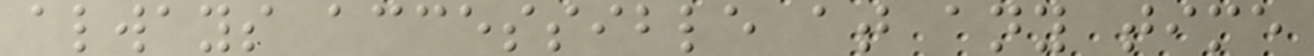always accessible at any time
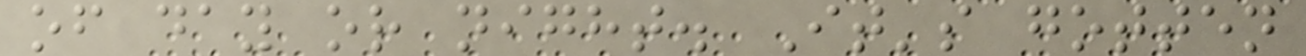of day or night. It's gotten
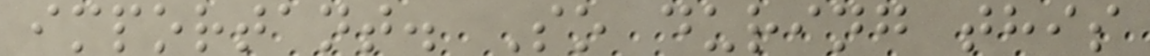important. So during this
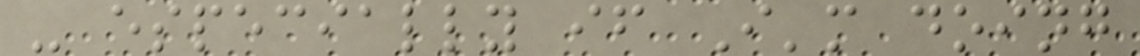- especially if I'm doing
